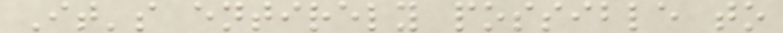It's entirely possible to
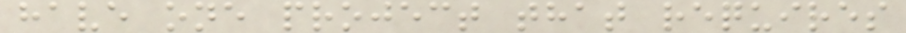have one project that requires
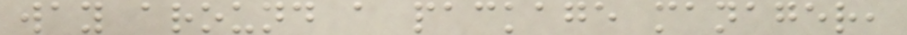way around a package manager,
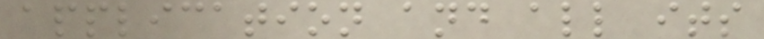application and all its
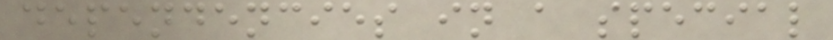dependencies in a special
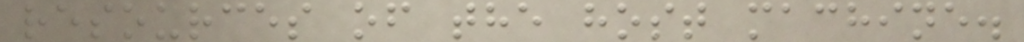resources of the host machine.
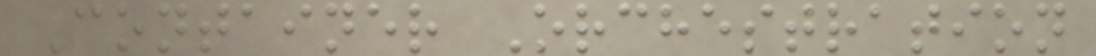Container Orchestration
